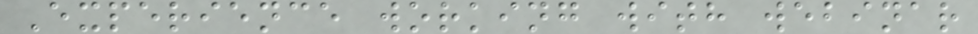Experience working with webinar
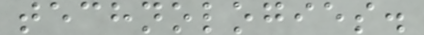technologies.
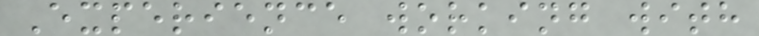Experience working with
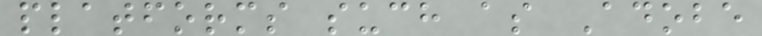platforms such as Adobe
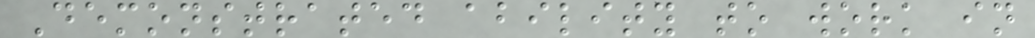Demonstrated ability to work in
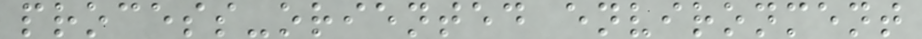process-oriented environment
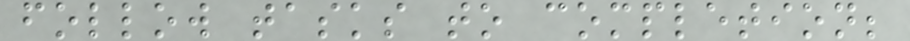follow tasks to completion;
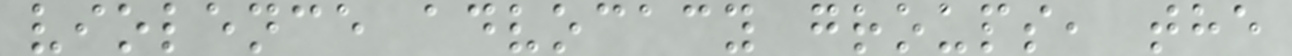violence advocacy groups, the
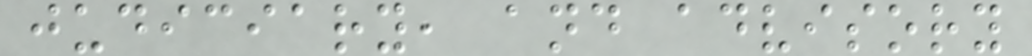judiciary, and advisory
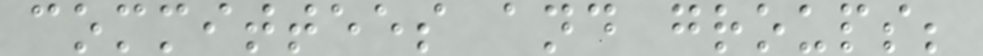committees and groups;
